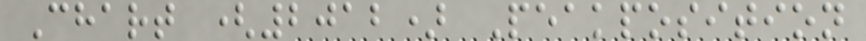Chart (2012) Peakposition
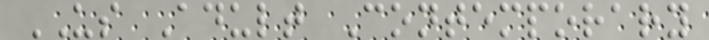US Adult Contemporary
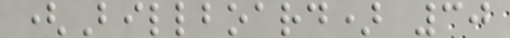(Billboard) 30
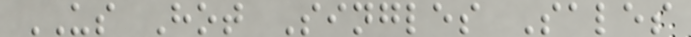US Hot Singles Sales
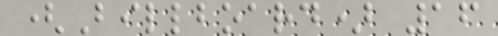(Billboard) 16
